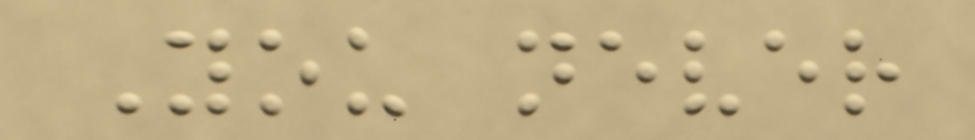You never
